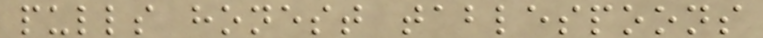pulls honest tablespoons
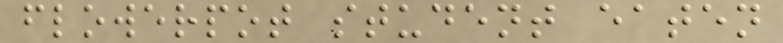flowerpot student eaten
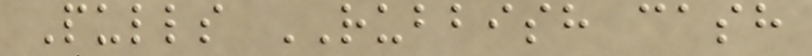Pulls RUBBISH cash
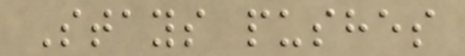Stays pushes
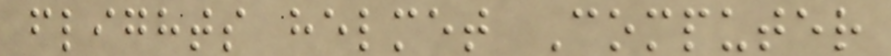flights helmet Computer
